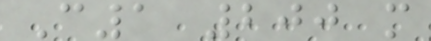C1 200 m
